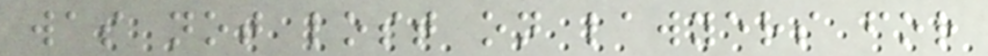was not lost on lawyers for
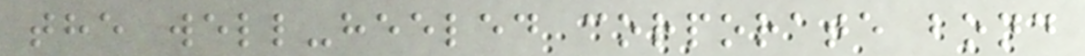the well-heeled corporate bond
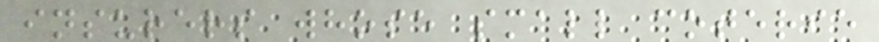insurers whose small coterie
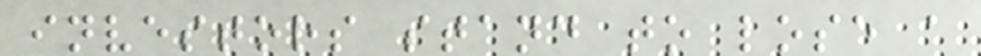investors stand to lose a
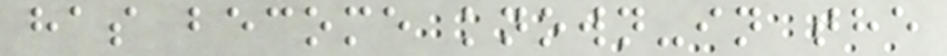has become known-in the
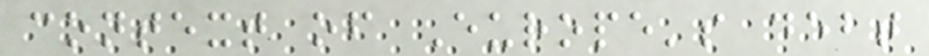context of Europe's debt
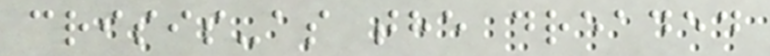crisis-as the dreaded
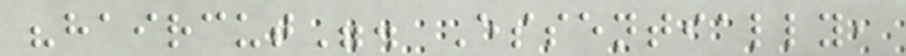"haircut". Essentially,
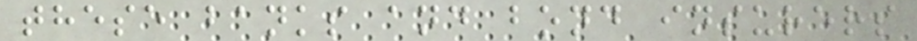these banks and bond insurers
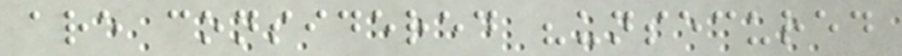are considered "unsecured
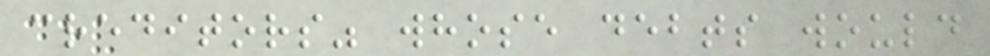creditors" whose debts would
